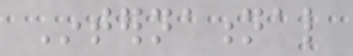International
